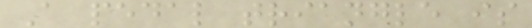A pedal triangle is
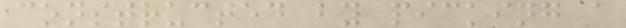constructed by picking a
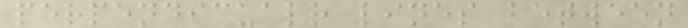perpendicualr lines between
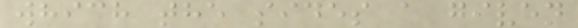which the sides a given
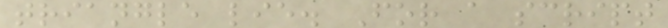triangle lie. For a script
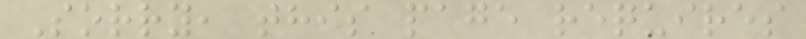Sorry, this page requires
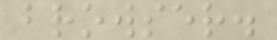browser.
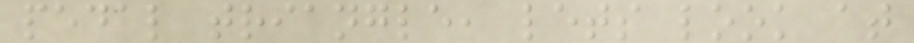pedal triangle, lets look at
